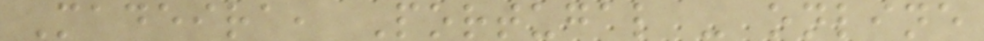Madeira, Portugal - online
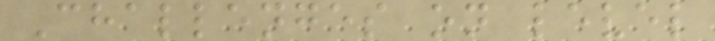Challenges on level
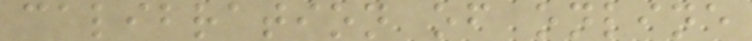calibration of online
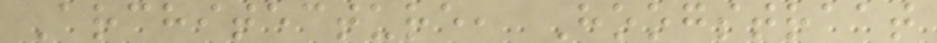Architecture, Hoogstraat
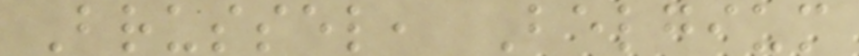Brussel, Belgium
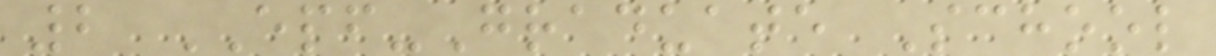2 EPF-Graduate School
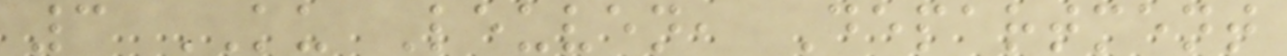3 KU Leuven, Department
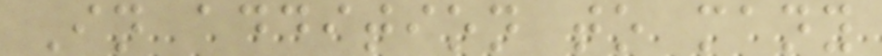In addition to many
